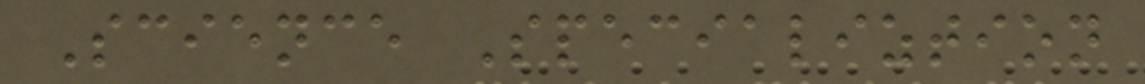Science Specializtion
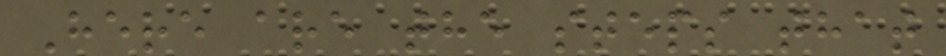Here are the steps that
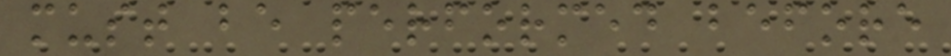must be performed before
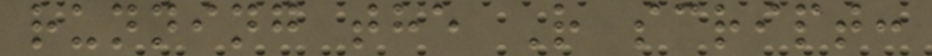running the R script:
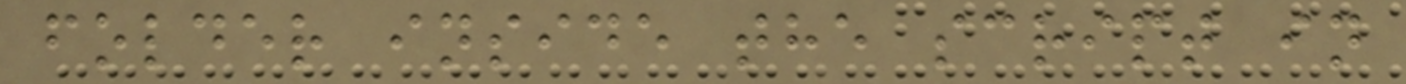folder inside the script in
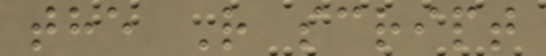the R script
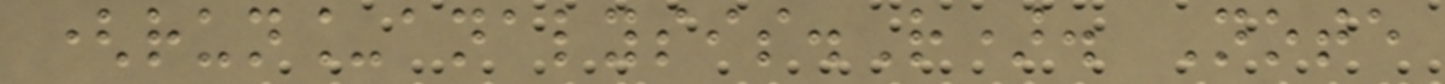(run_analysis.R). Note
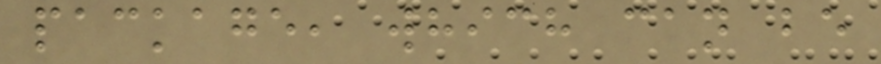package, which can be
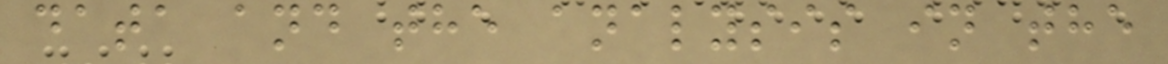data and the analysis in the
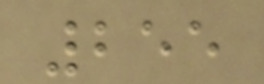255
